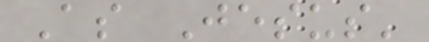As Jesus'
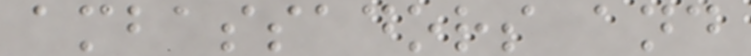ambassadors and
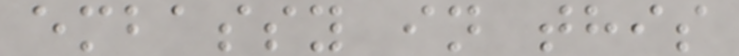embassy in this
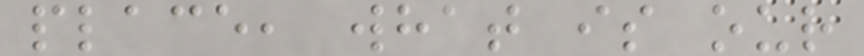place, what is our
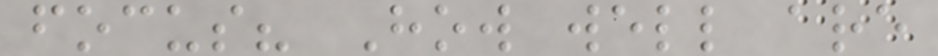focus? How well are
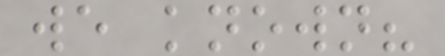we known?
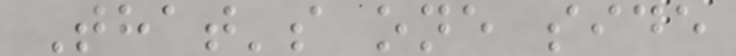That's one side
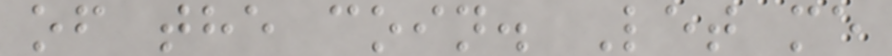of the coin. Let me
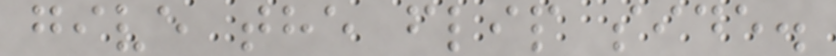give the flip side.
